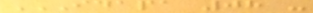IDAPA 08 -
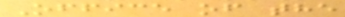Office of the
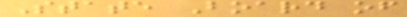State Board of
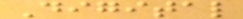Digital
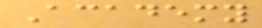Academy
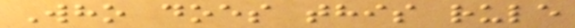Who does this rule
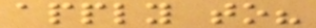apply to?
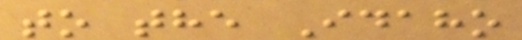to the Idaho
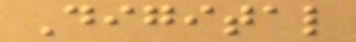Digital
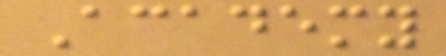Academy
